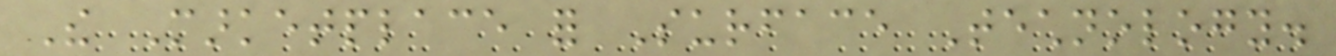The Marketplace for Surface Technology.
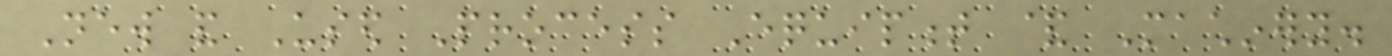New and Used Process Equipment & Machinery.
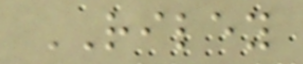RILEY
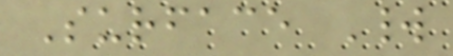Surface World
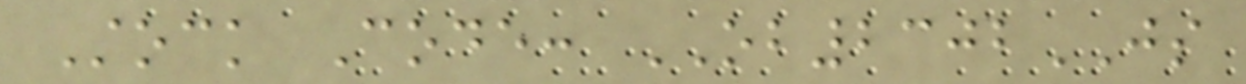Stock Code: OB2302JS
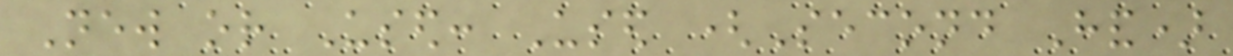New or Used: Used (Second Hand)
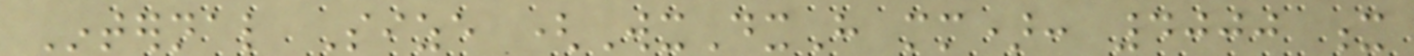Internal Size (WxDxH mm): 4000 x
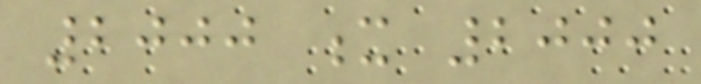2000 x 2000
